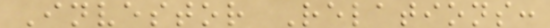Investor Relations:
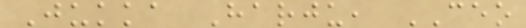Jukka Harju, CEO
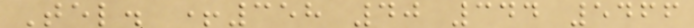Tel. +358 40 344 5466
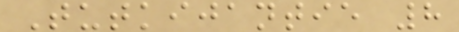Tutkijantie 8
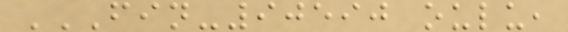FIN-90590 OULU,
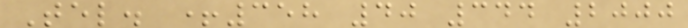Tel. +358 40 344 2000
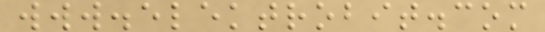www.elektrobit.com
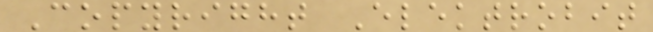Copyright Elektrobit
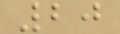20
